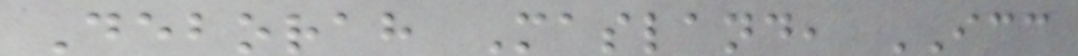Deborah Masland, ICC
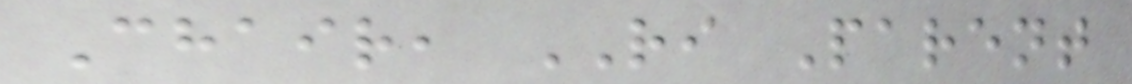Chair, RI Parent
